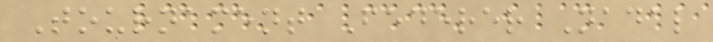Tournament Federer Nadal
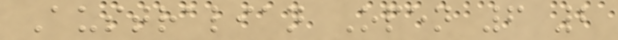Australian Open 6 2
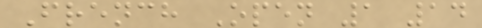French Open 1 14
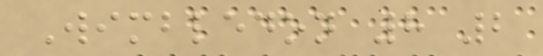Wimbledon 8 2
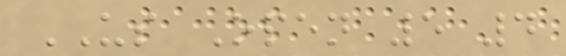US Open 5 4
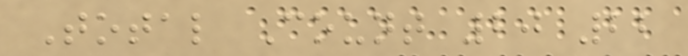Total Count 20 22
